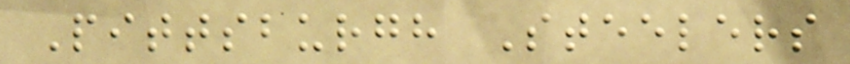Pittsburgh Steelers
